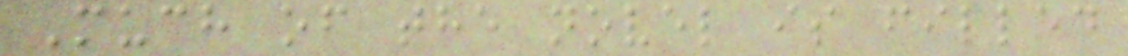Much of the novel is filled
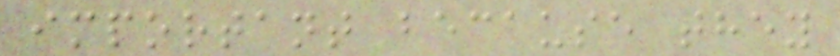important because they
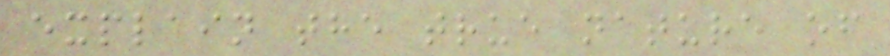explain the true nature of
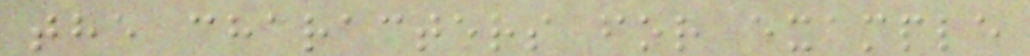the characters for example
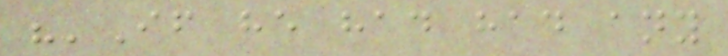"'If he had had any
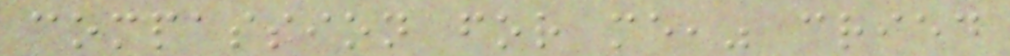compassion for me," cried
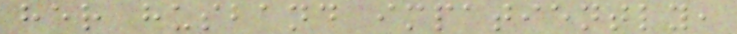her husband impatiently,
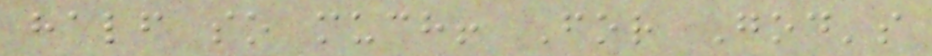half so much! For God's
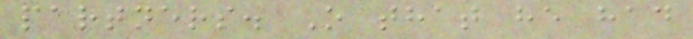partners. O that he had
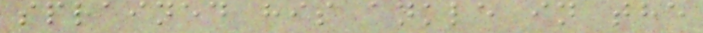sprained his ankle in the
